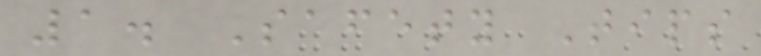1. Safety Tips
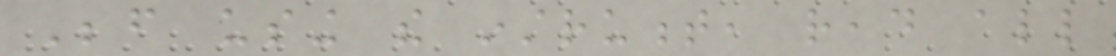Before using the instrument, read all
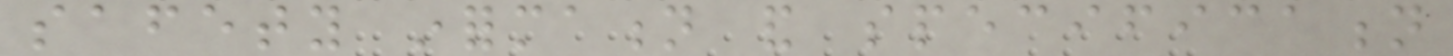safety information and specification
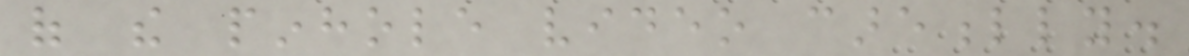of the pinhole video carefully.
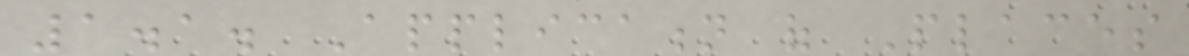1.1. Application of Places
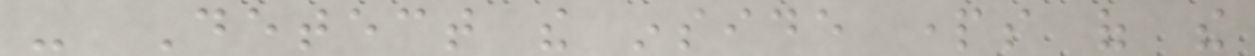- Detect the inside parts of the
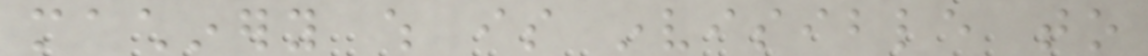machinery which is invisible to
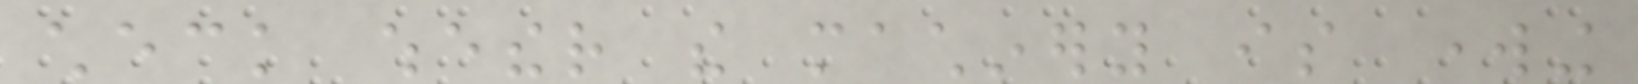check whether the machinery is working
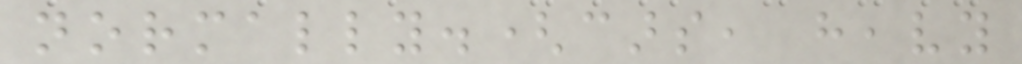normally.(cars, heavy
